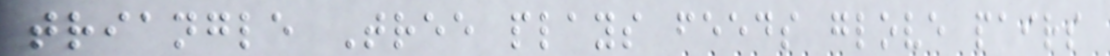triangle Tree plays feeds glove pairs
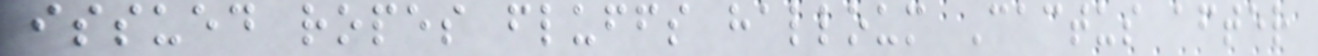issued ropes fluffs halloum Cactus after
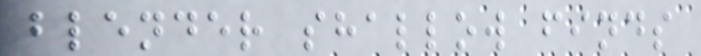blender shallow finds
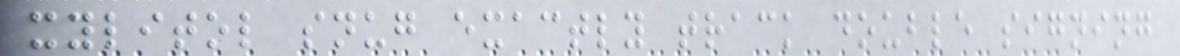xylitol snug exactly track double signing
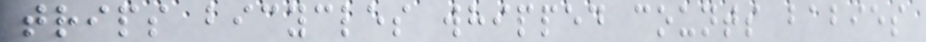trips bicycles whipped counts babies
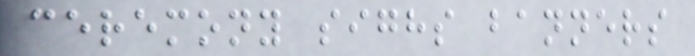ceremony sighs banners
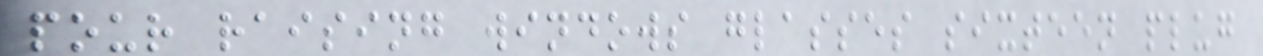pour raising windows glasses sixteen plug
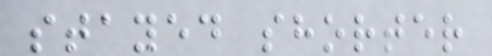stayed shorter
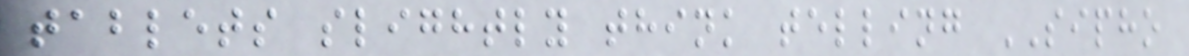tablets slightly think telling SIPHO
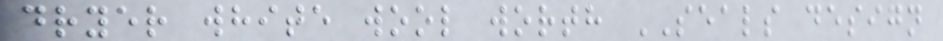dryer white wool worth SEALS design
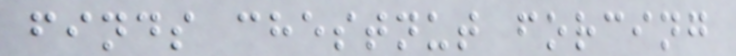finds chestnut forcing
